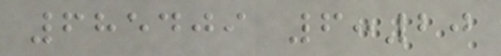685409 6:20
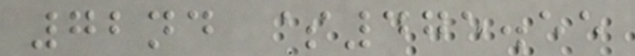72nd $475.55
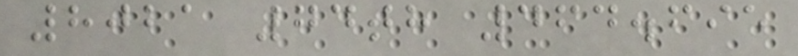8021 74th 464.695
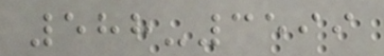588-3599
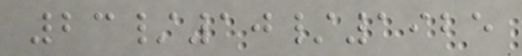23/10/1925
